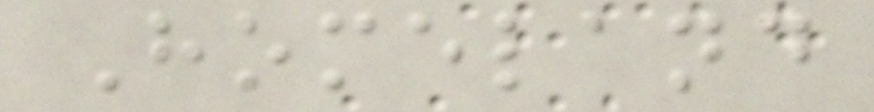Homeland
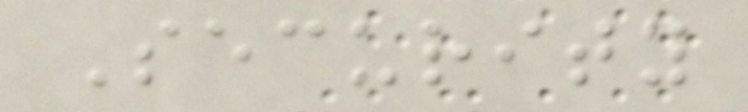Security
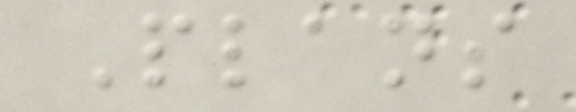Plans
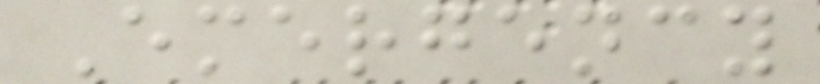Emergency
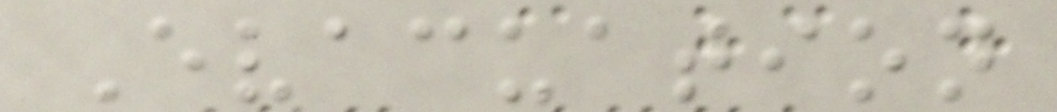Evacuation
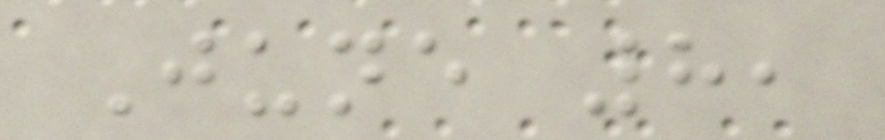June 8,
